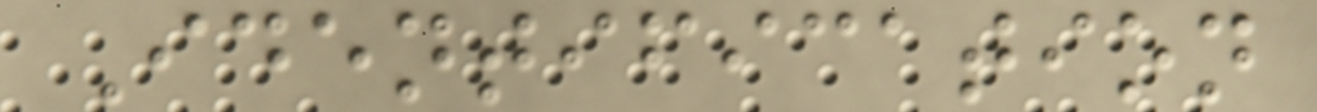Identification
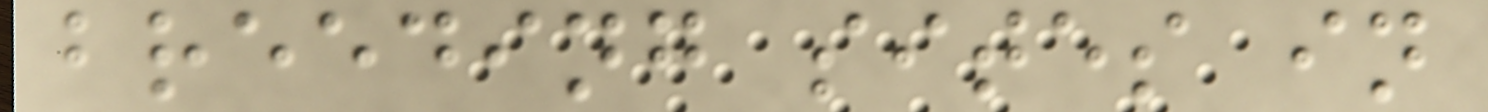breeding sites in
